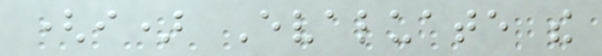(i) Evaluate the
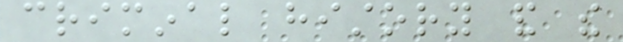criminal history and the
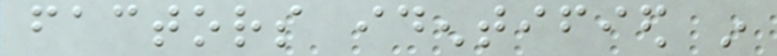factors identified in
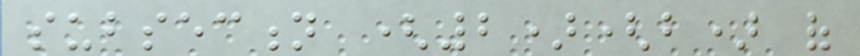subsection (2)(b) of
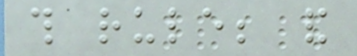this rule; and
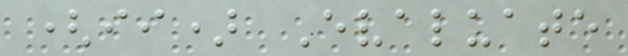(ii) Evaluate
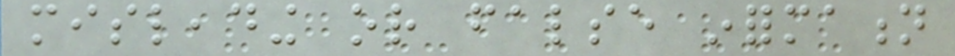misleading or false information
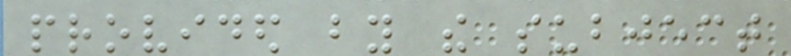provided by the subject
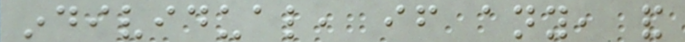individual, if any, and
